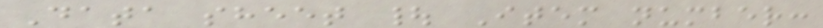Data sheet | Item number:
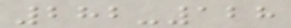282-128
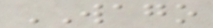WAGO
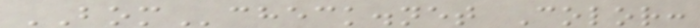BOMcheck.net Color:
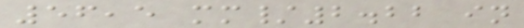56,5 mm/2.22 in
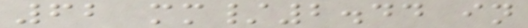62 mm/2.44 in
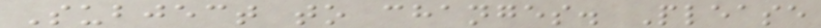Subject to changes. Please
